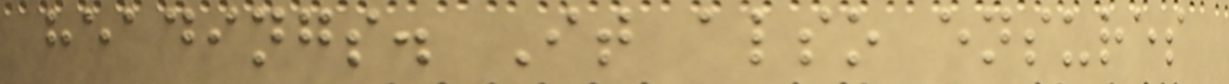headings. It also ensures
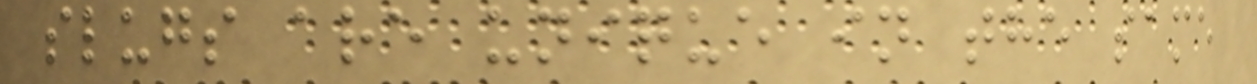slugs are unique in the same
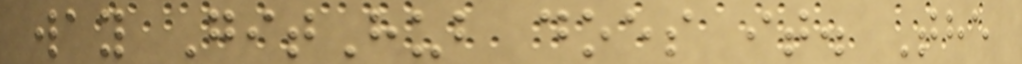way GitHub does it. The
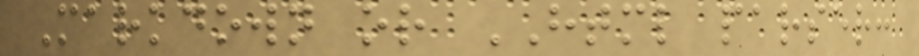Markdown or HTML parser:
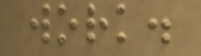work.
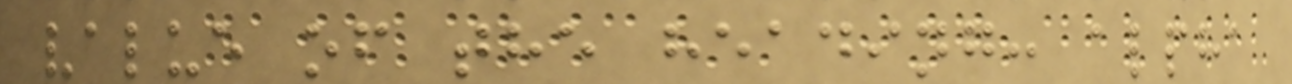value of the heading: alpha
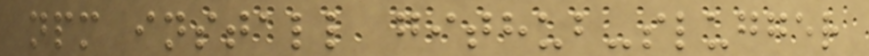npm install github-slugger
